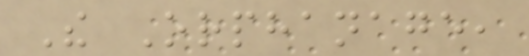The Orphanage,
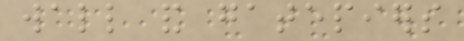wall and gatepiers
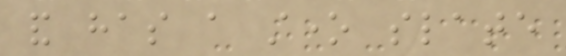and has a stone slate
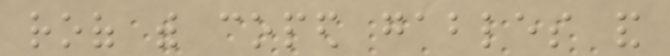roof with coped gables and
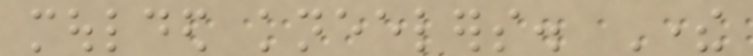moulded kneelers. There
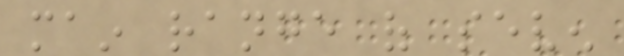main range of seven
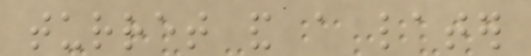turret and a later
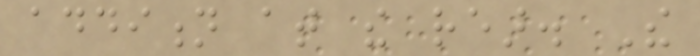addition at the rear. The
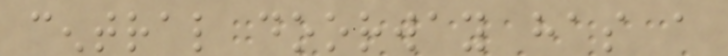central doorway has a
